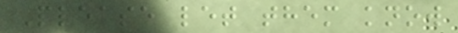Please let them know
